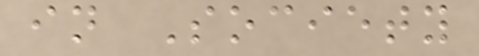in Society
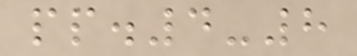pp.4-8
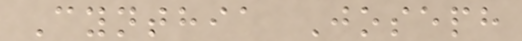Cynthia Joseph
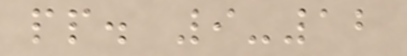pp. 9-12
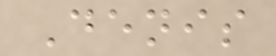Denis
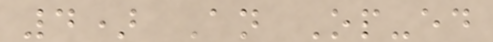4) An Op-ed
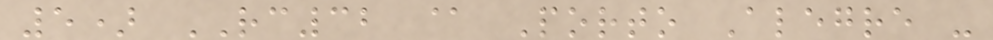5) RC32 @ Porto Alegre -
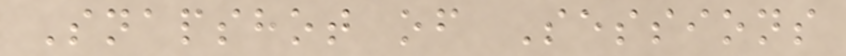Snapshot of Sessions
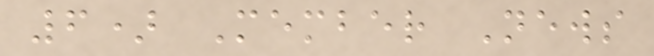6) Member News
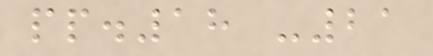pp.18 -21
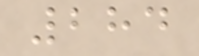284
